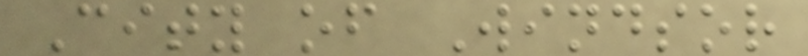City of Windsor
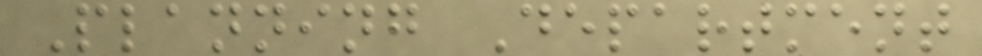Planning Department
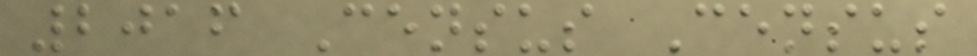2016 Census Census
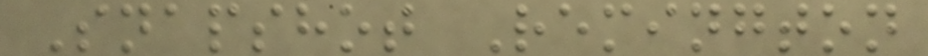Snapshot Remington
